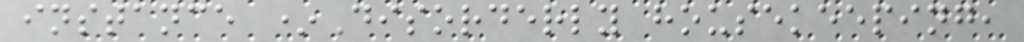instance *Disorderly housekeeping,
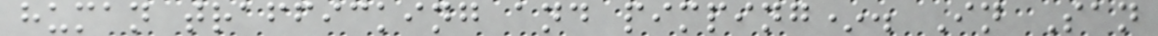human trafficking and pimping*. In San
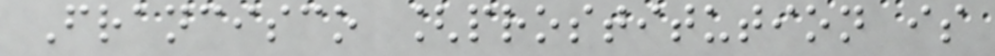Francisco [prostitution is
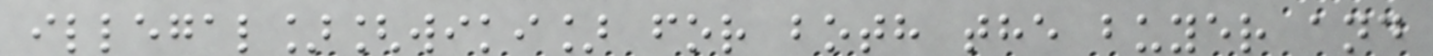illegal][wiki] for both the buyer and
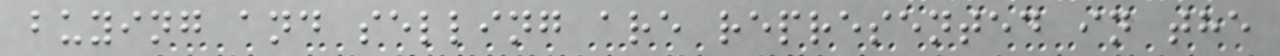buying and selling are represented in the
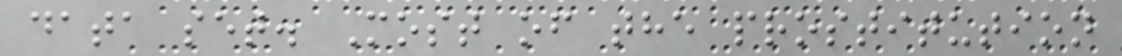data set. Most of the prostitution
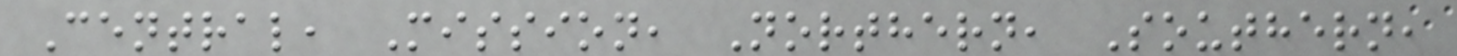Central, Mission, Northern, Southern,
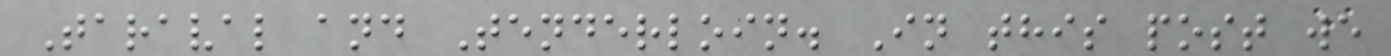Taraval and Tenderloin. In this post we
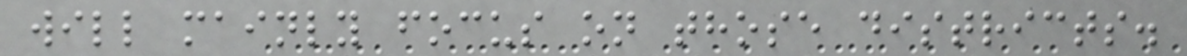will mainly focus on those districts.
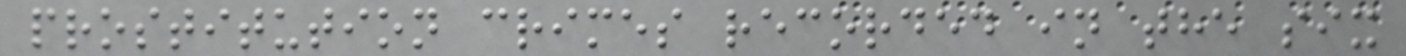prostitution crimes recorded in the six
